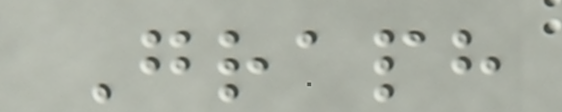Graph
